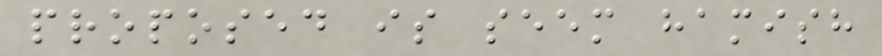proposed is seem hamish
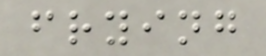frying
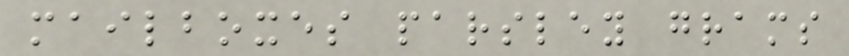mailboxes parsley grams
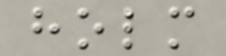holm
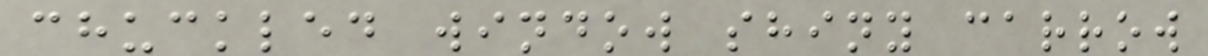chuckled window shiny carrow
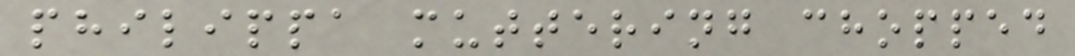philippa muttering chopped
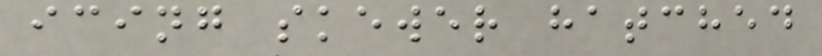icing skewer hatched
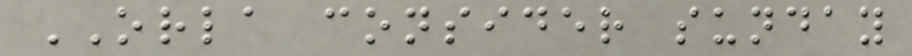ORLA consider sunday
